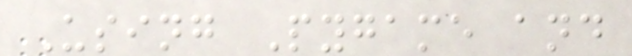Using Pygame and
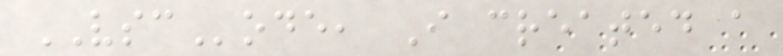VSCode, I created a
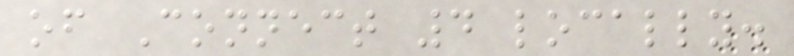of Connect 4 locally.
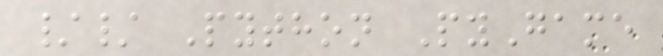// Python PyGame
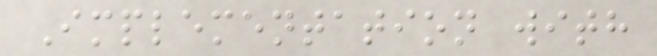Implementation with
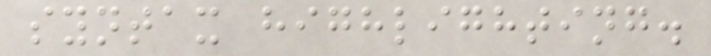syntax highlighting.
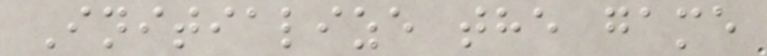Initialize the game
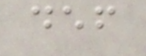def
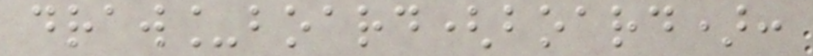draw_board(board):
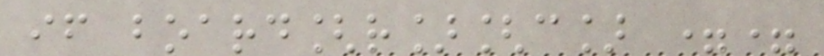if board[r][c] ==
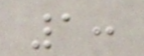1:
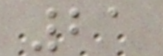21
